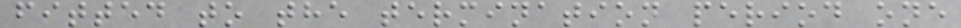fitted to the termination period one
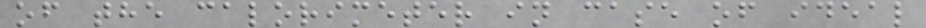of the calorimeter in case of ideal
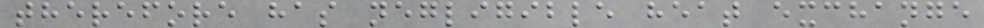therefore has negligible heat exchange
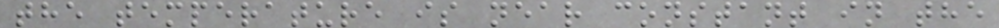the temperature is near constant in the
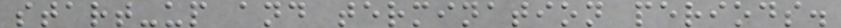start-up and termination periods.
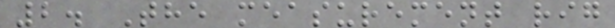2. The measurement rig
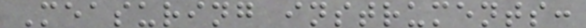Measuring instruments:
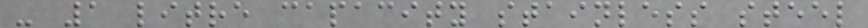- 1 litre capacity stainless steel
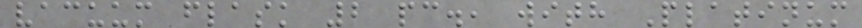vacuum flask 2 pc., with Platinum
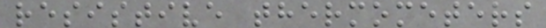resistive thermometers
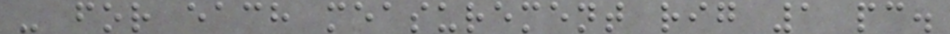- for each measurement rig 1 pc.
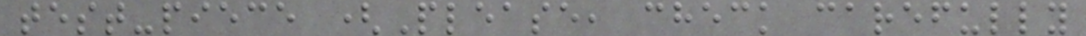test-piece (Please, check carefully
